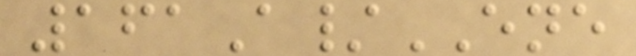161A/ENE
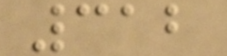312
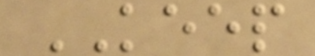KEEP
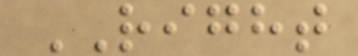RIGHT
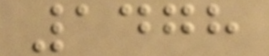1478
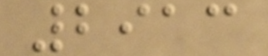2913
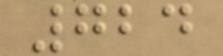724
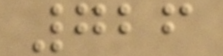726
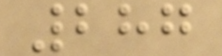287
